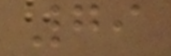79
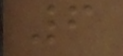6
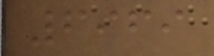6969
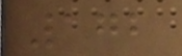172
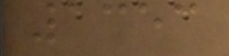1353
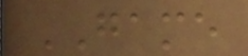GAME
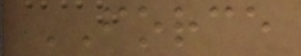FORCE
